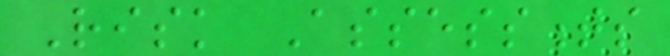Risk Assessments
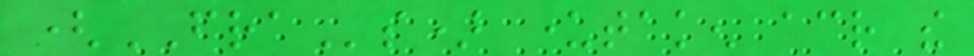(FRAs) undertaken across the
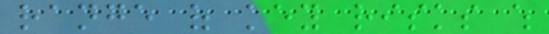range of key risks which
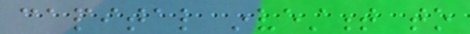capital investment to
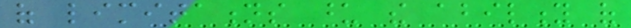of limitations upon the ability of
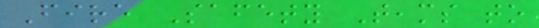Fire Safety Teams to
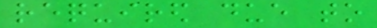required due to
